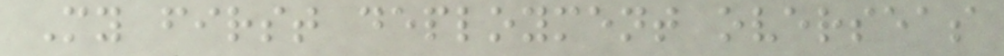My first deployment overseas
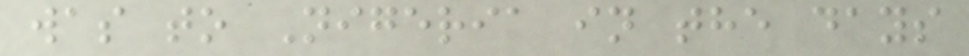was to Nigeria in the days
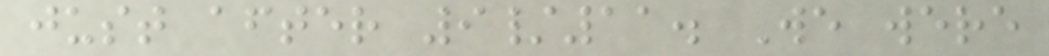just after 9/11. We were
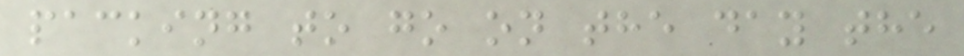packing to go on the day the
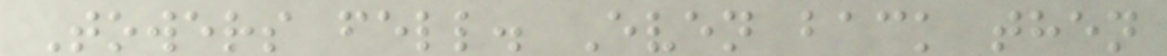Towers fell. Even back then
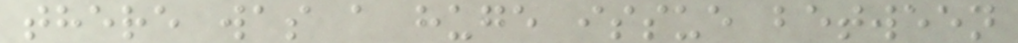there was a huge issue between
